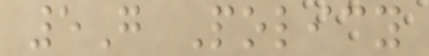5G Policy
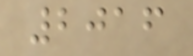2016
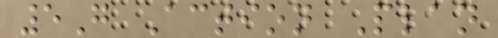5G Action Plan
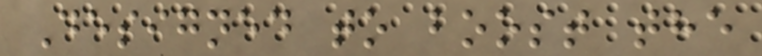Designed to boost the
